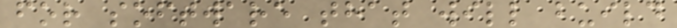for software that will build
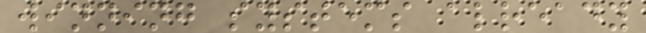winning systems already
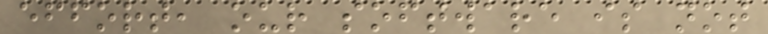effort, our software is not
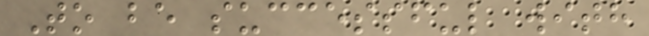To be successful with
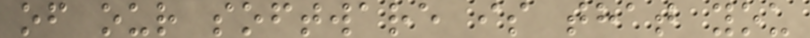of our software is that you
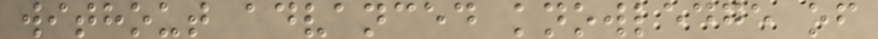without advanced knowledge of
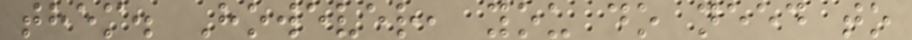them. However, you do need to
